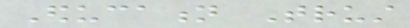Education Trust
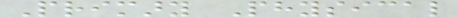Primary Physical
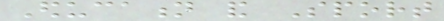Education and Sport
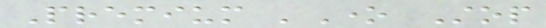Premium 'One Stop
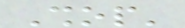Shop'
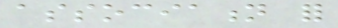association for
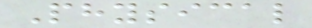Physical
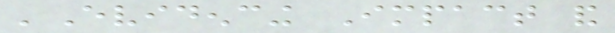'Evidencing Impact and
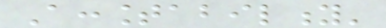Accountability'
